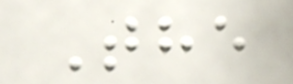The
